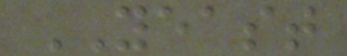YEAST
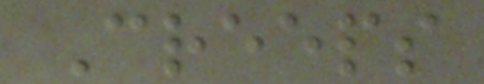Creeps
